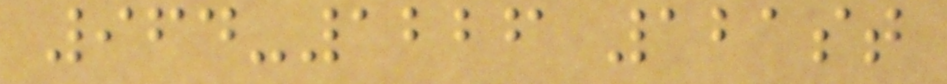964-1226 121st
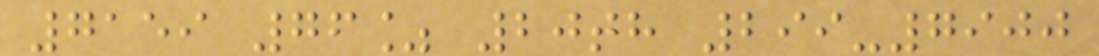7159 76% 20th 299-7900
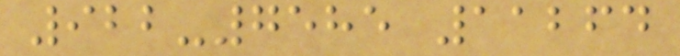922-7585 11264
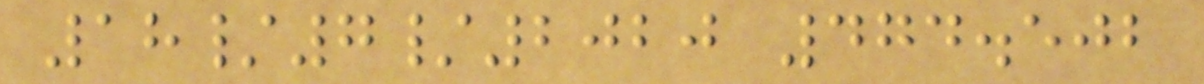18/7/2020 474.502
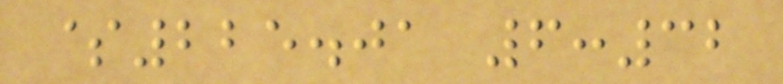$225.01 6:32
